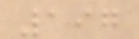197
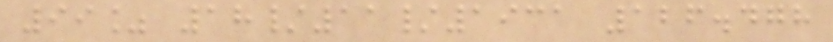99% 18/11/1931 126.478
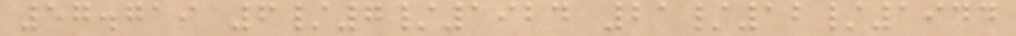57.719 6/7/1924 21/12/1944
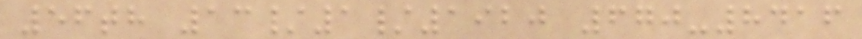56th 13/1/1920 670-8416
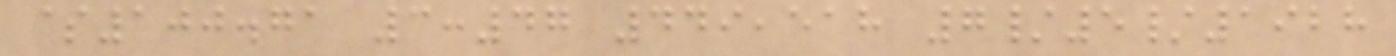$100.71 3:47 449,518 7/5/1928
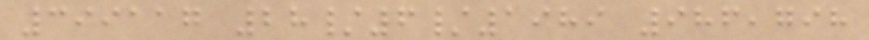399117 28/6/1989 986,798
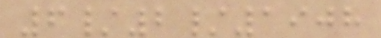6/2/1908
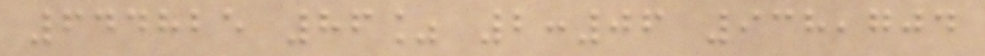644825 86% 2:06 938,704
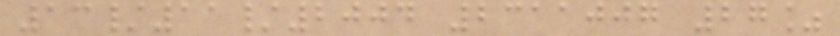13/11/2004 2311007 27%
